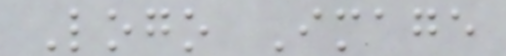Logo Image
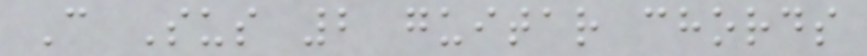C Sus 2 guitar chords
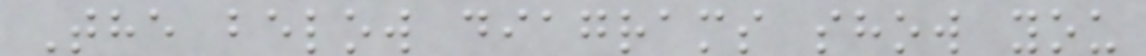The below diagrams show you
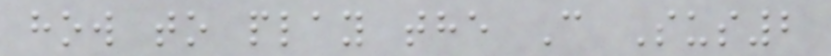how to play the C Sus2
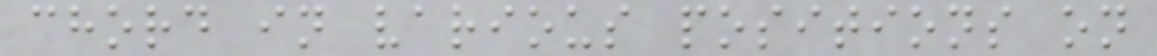chord in various positions on
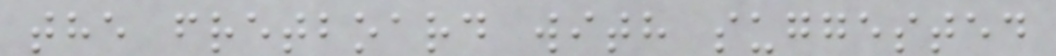the fretboard with suggested
